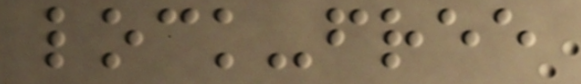lock-free
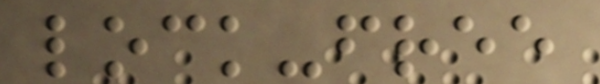lock-free
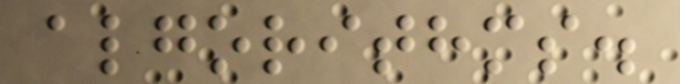algorithms.
